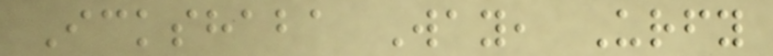Ickshaba Way, Urfy
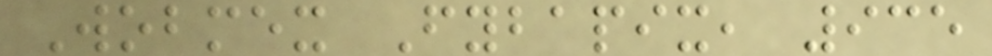Wobmex Fybapix, 935
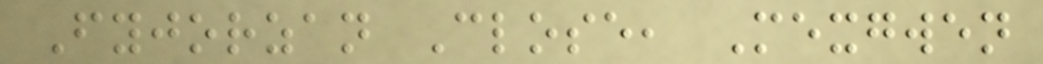Fyjorzan Close, Mexgwen
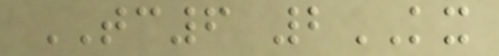TC6 2KX
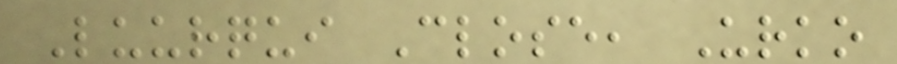Luurqui Close, Urko
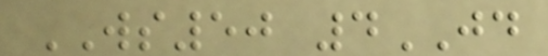WS50 4JD
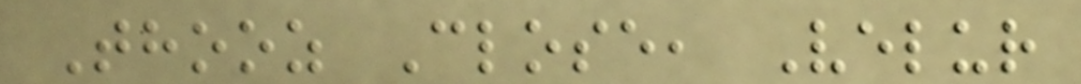Thooz Close, Velur
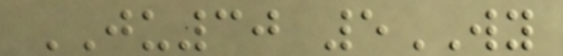JU30 5WY
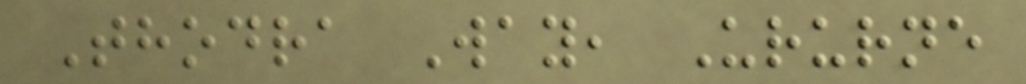Thodra Way, Ururne
